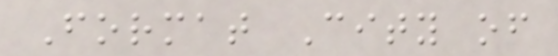Format City of
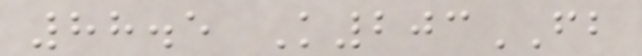88.5 K203FB
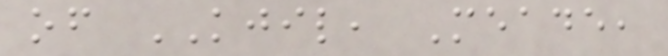of KJIL, Meade,
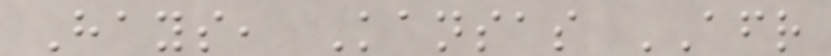Hays, Kansas AFR
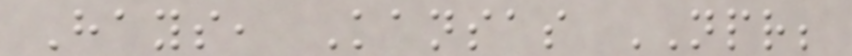Hays, Kansas NPR;
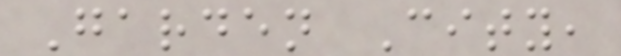Garden City,
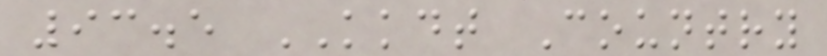93.5 KKDT Country
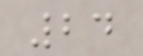24
